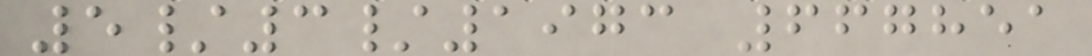5/3/1973 667851
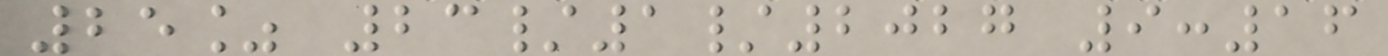25% 23/1/2027 9:16
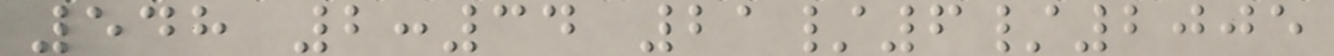548 2:34 21/6/2005
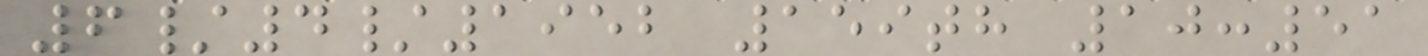6/4/1952 159th 10:51
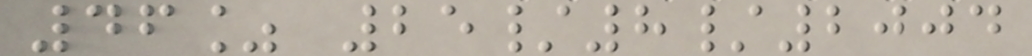46% 25/8/2004
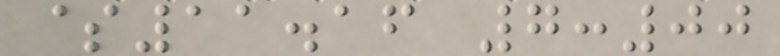$11.16 7:00
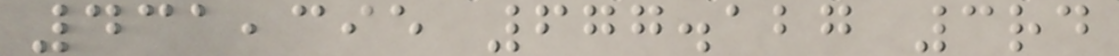431,395 677.127 3rd
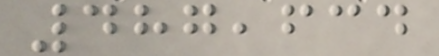487,634
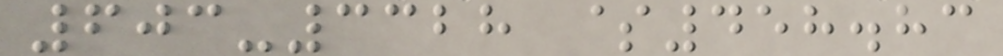603-3328 $458.83
